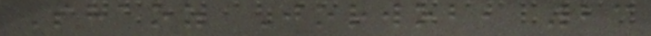Shaoz Jorwob, 23
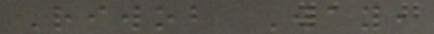Riwob Way,
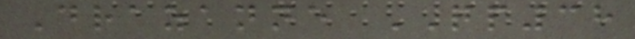Drazanne QP38
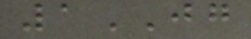1JG
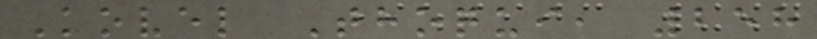Kovel Thoqui, 258
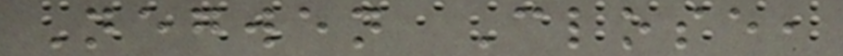Negwen Close,
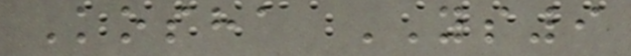Kosha YS9
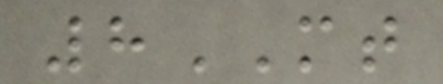8MT
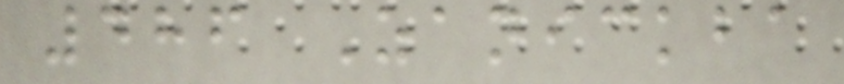486 Zanickba
